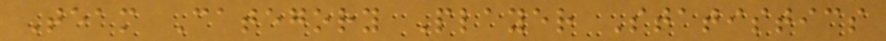Team Category Player Statistics
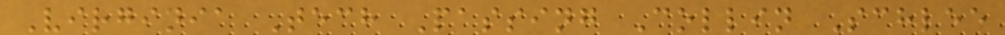Virginia Tech Passing Collin Schlee
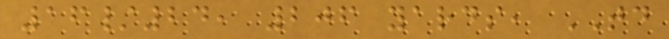16/24, 206 yards, TD
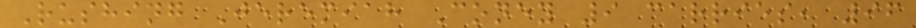Rushing Jeremiah Coney 9 carries, 96
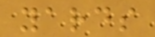yards
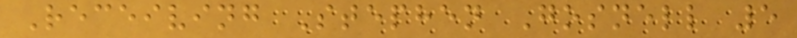Receiving Stephen Gosnell 5
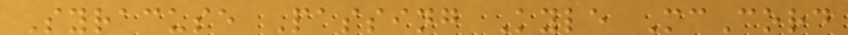Syracuse Passing Kyle McCord
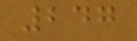247
